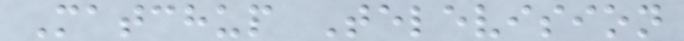Matchup Television
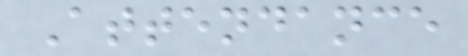Attendance
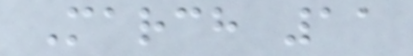March 11
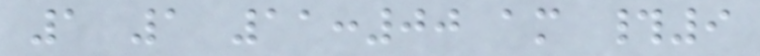1 1 11:00 am #9
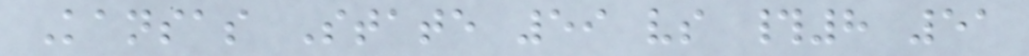Kansas State 59 vs #8 51
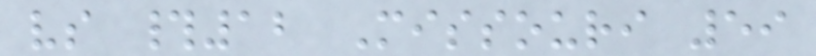vs #12 Missouri 59
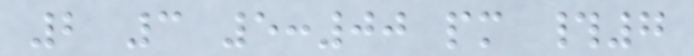2 3 5:00 pm #7
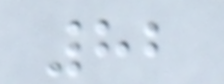82
